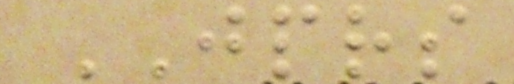JPRS
